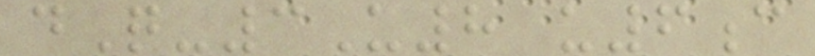dQ-3U8 u6c
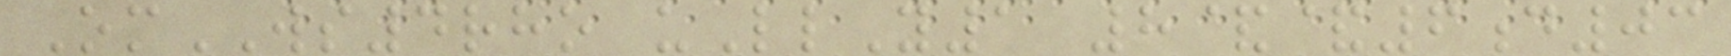OmWS4rho uLlY1 8&&6d03
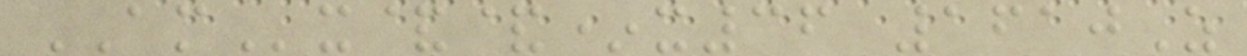AMx&&*x36 1610Z
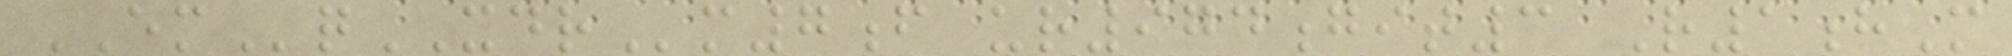EMqXDRm7f ur974git3 R1hM
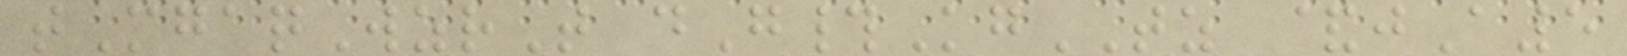tMgaqWzrT dG#KgTZ &jA5
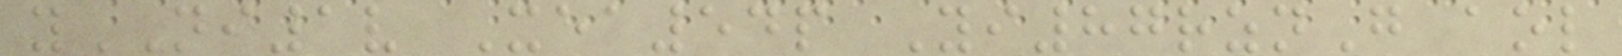yNI1v Xea54p Yi87rznG aol
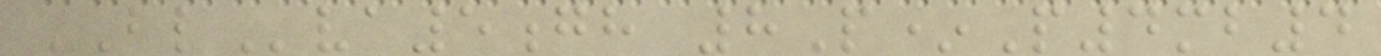BLva5gh 8P*P4mb4
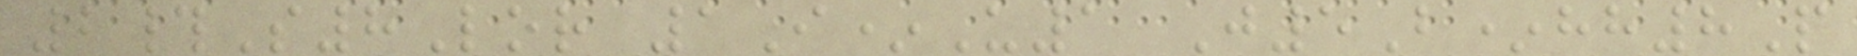2#S8Lor 1I*U1 J5B*hh8P
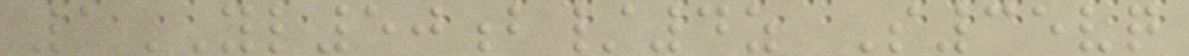1YL50b/4z S35vq
